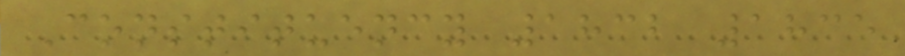Constituency 1832 1835
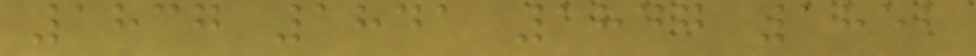1837 1841 1847 1852
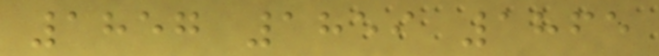1857 1859 1865
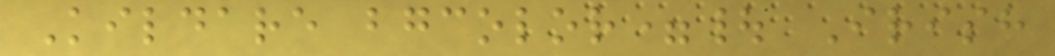Kildare bgcolor=| Irish
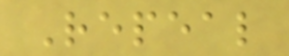Repeal
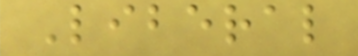Liberal
